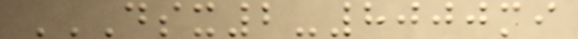DSX2-8000MI
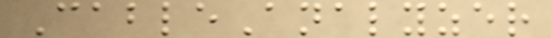CableAnalyzer
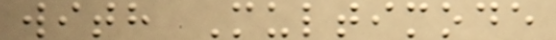with Multimode
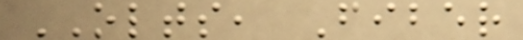OLTS, Fiber
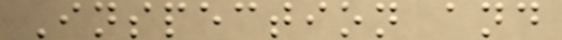Inspection and
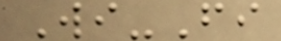Wi-Fi
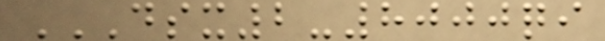DSX2-8000QI
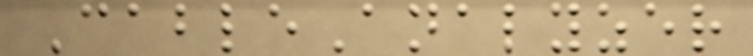CableAnalyzer
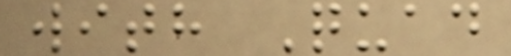with Quad
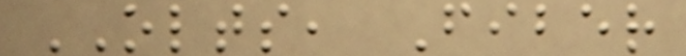OLTS, Fiber
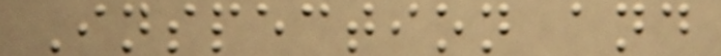Inspection and
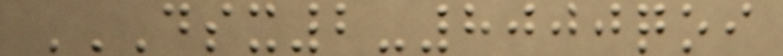DSX2-8000QOI
